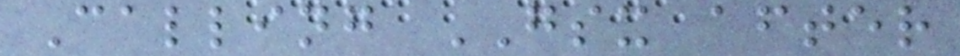Calling GSX after
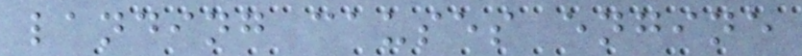landing causes engine
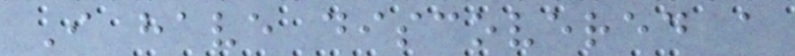I have discovered a
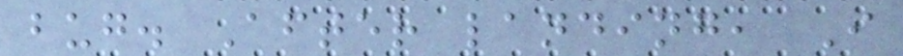bug. After landing, I
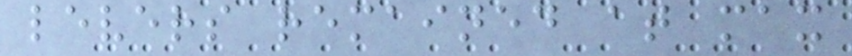levers remained at max
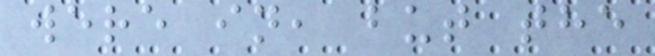were in, but the
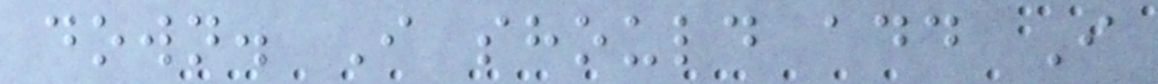down. I should add I
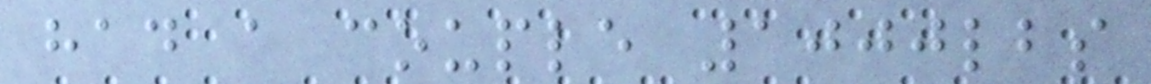had a couple 1000lbs
